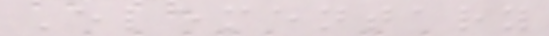Elementary
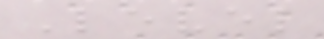Level
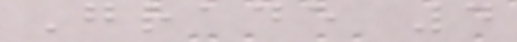Grade 4
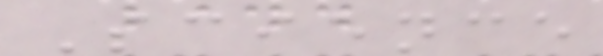Science
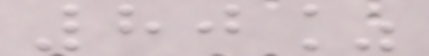80%
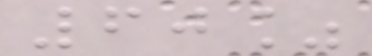60%
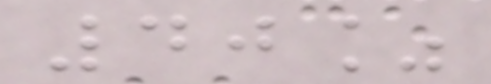40%
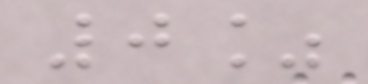0%
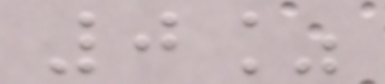0%
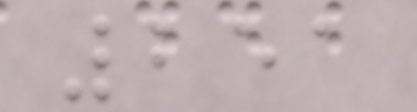251
